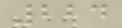224
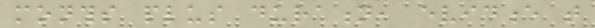months plus duration, evidence that
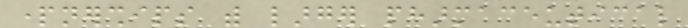partnerships with larger pharmaceutical
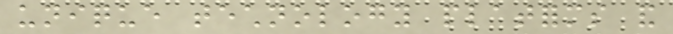unique technology platforms and
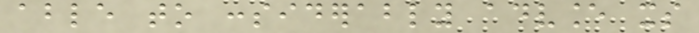able to considerably advance its
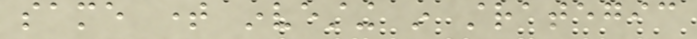same time investing in strategic
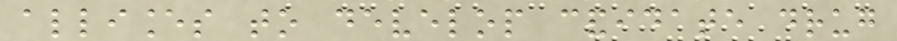alliances to develop candidate drug
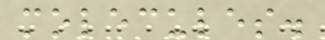molecules.
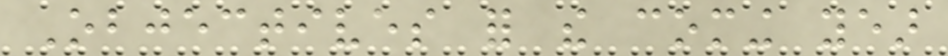Objectives for the coming year
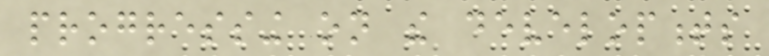progressing on the developments
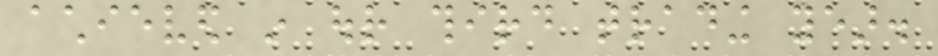achieved in our third trading year.
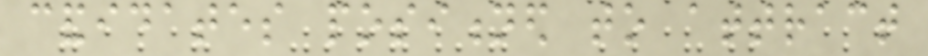candidates positioned to attract
